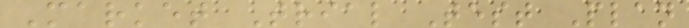Market Trial Test Plan
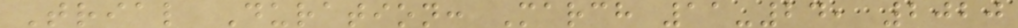Trial Duration: March 11-24, 2020
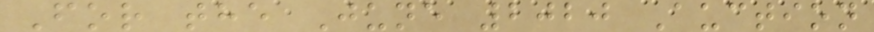For the June 2020 Auction
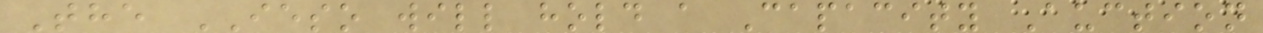The IESO will hold a Capacity Auction
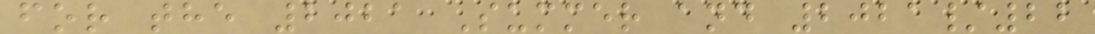for the 2021 Summer and 2021/22
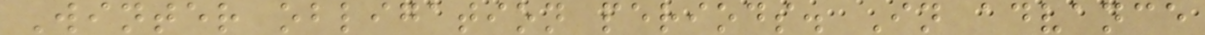Winter obligation periods. In advance
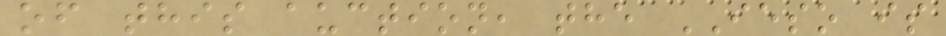of this auction, the IESO is
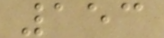153
